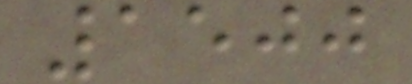1500
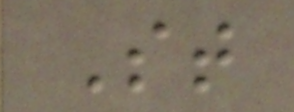St
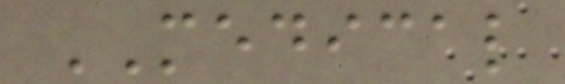MEDICAL
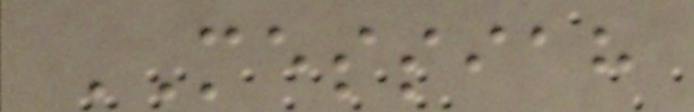MESSIAH
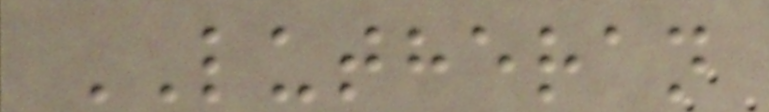LUTHERAN
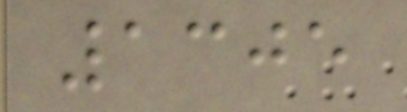1305
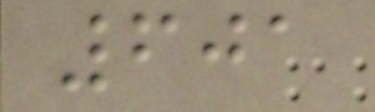601
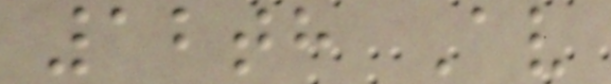12th Av
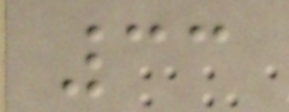33
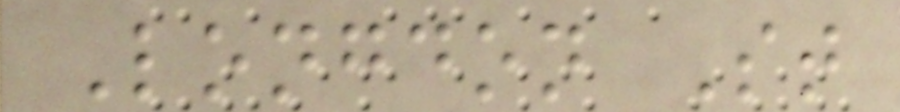Longdon St
